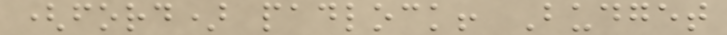(ford) padlock! Budget
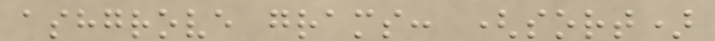ashgrove grams: (sort)
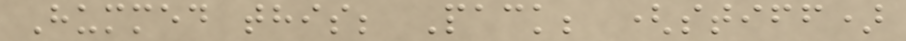Hummed this; Pack; (stiff)
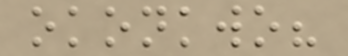okonkwo?
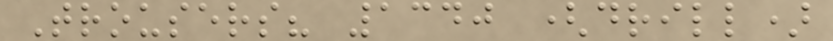Trousers? 1340 (drill)
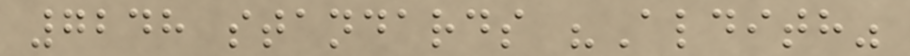7248 standards "Aldith"
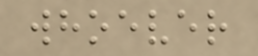whoever
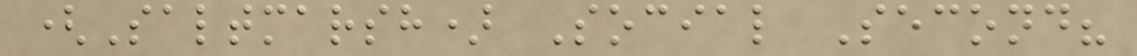(Saltmarsh) Social Second?
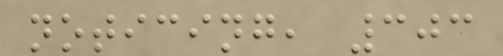noticing, 303
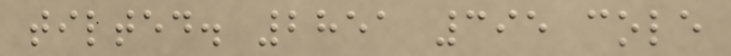tilted. 2851 395 cole
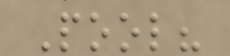Pool?
